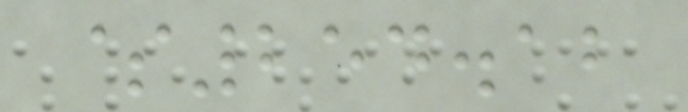$254.12
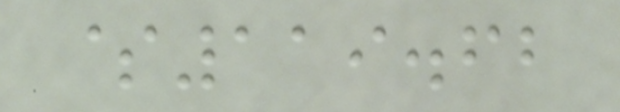$119.62
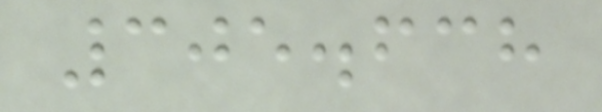305.638
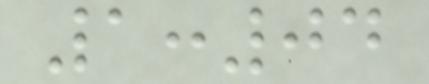1:04
